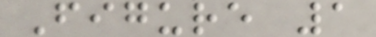Figure 1
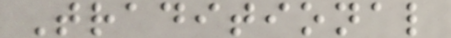Traditional
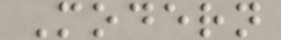Modern
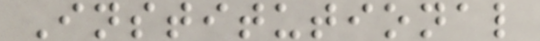Institutional
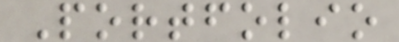Portfolio
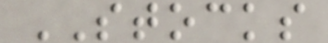STOCKS
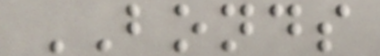BONDS
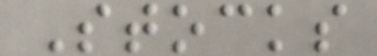Stocks
